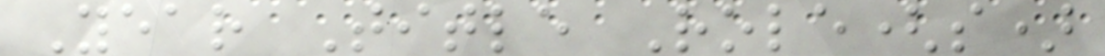Year Title Role(s)
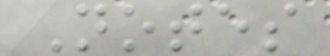Notes
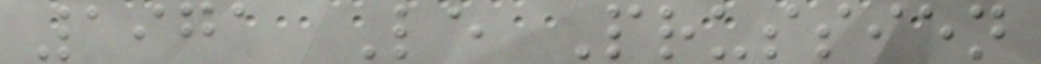1971 Le Prussien
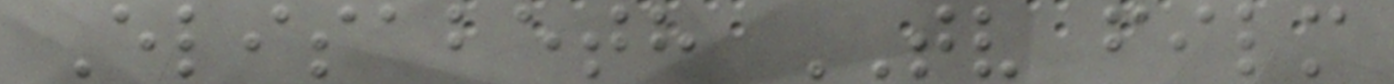Elisabeth TV film
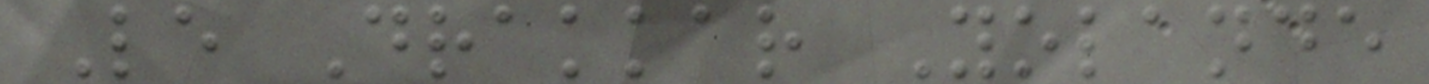Le Drakkar Yolande
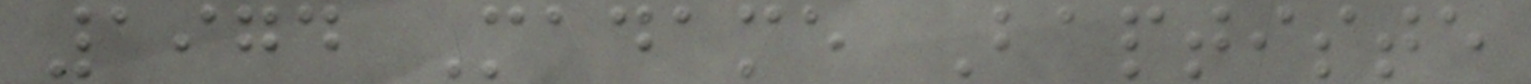1974 Madame Baptiste
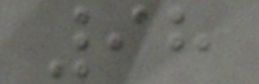98
